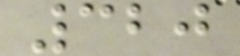320
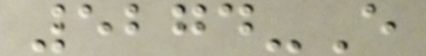5274-E
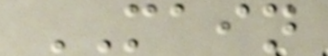MAIN
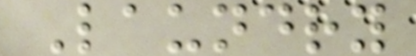Laundry
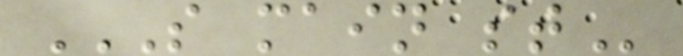S MAIN ST
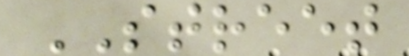STREET
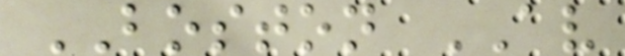BOSTON AV
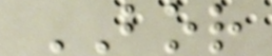BOR
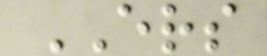ERS
